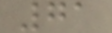71
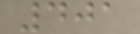401
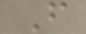F
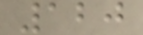120
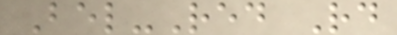Bel-Red Rd
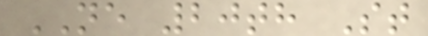NE 20th St
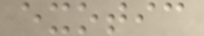exotic
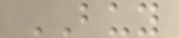BUY
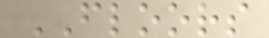FLOORS
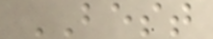BEST
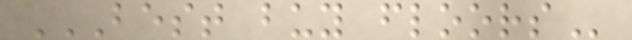BEST BUY FLOORS
